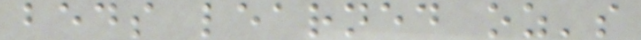beds learned oz's
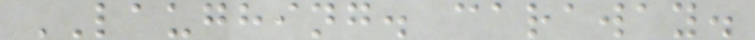LAUGHING. caraway.
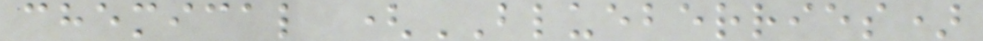chemical (BLUEBERRIES)
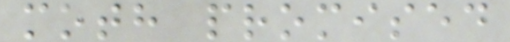moth promised
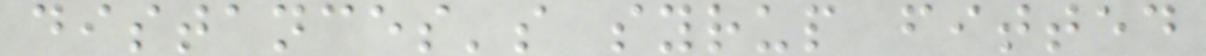distances's syrup fitted
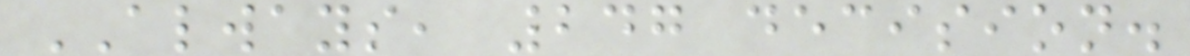ALWAYS, 247 decision.
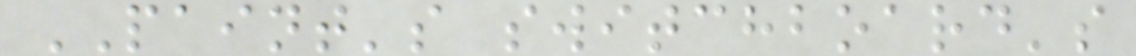PAINT's switchboard's
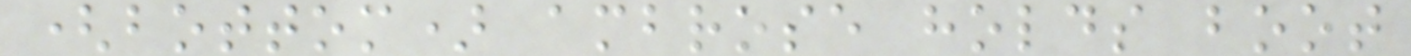(bottom) ambrose holds boot
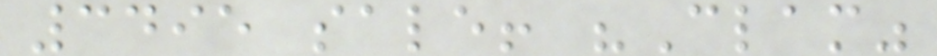3495 sale! "Clam"
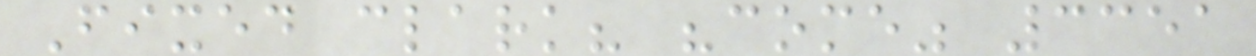Fixed clark? "come" 3351
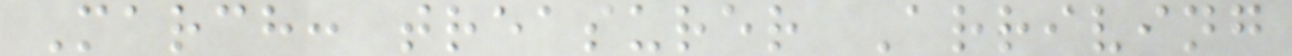March: treasurer Arriving
